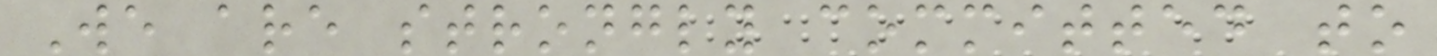We are strongly committed to
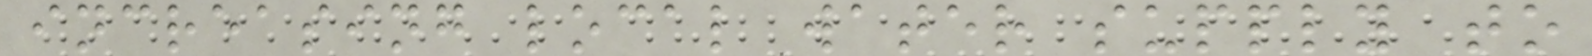increasing local water supply to
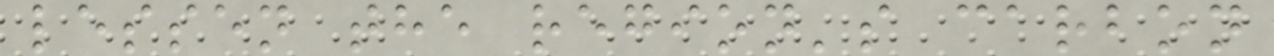lessen the region's carbon
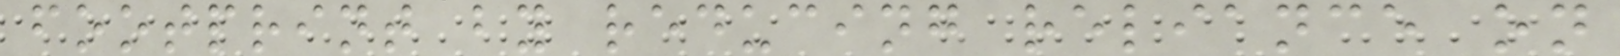footprint by reducing reliance on
